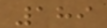189
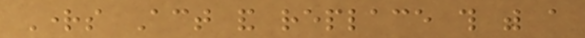Rights Act and replace this with a
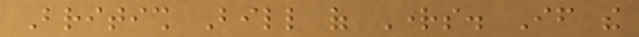British Bill of Rights. If the
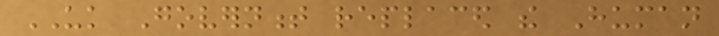UK Government replaced the Human
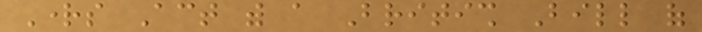Rights Act with a British Bill of
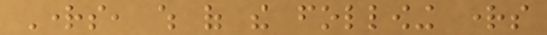Rights, which of the following rights
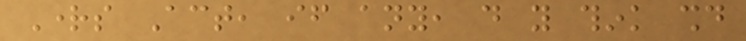Rights Act, if any, do you think should
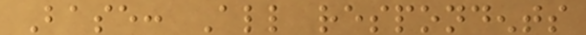Base: All respondents
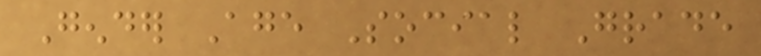Gender Age Social Grade
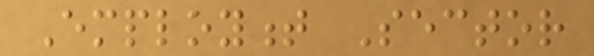Employment Sector
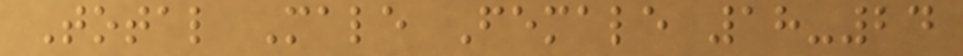Total Male Female 18-24
